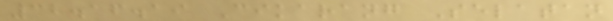32.16.19 Cikarang Selatan
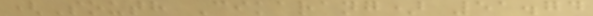(South Cikarang) 51.74
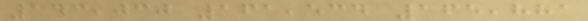143,030 161,534 165,881
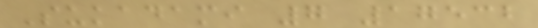Sukadami 7 17532
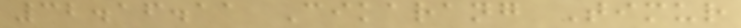32.16.11 Cikarang Timur
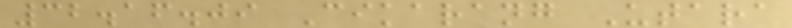32.16.09 Cikarang Utara
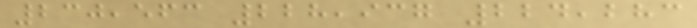230,563 228,937 224,283
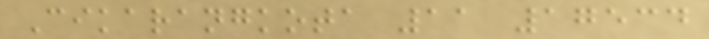Cikarangkota 11 17534
